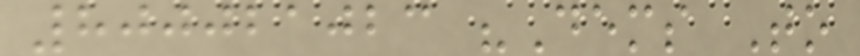800021023 "Dems To
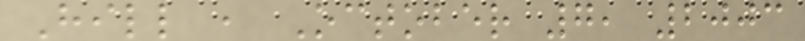Hill , October 7, 2003
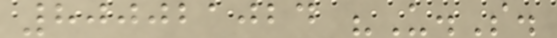800021024 "U.S.
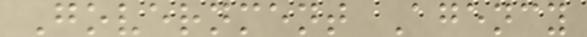Government Agency
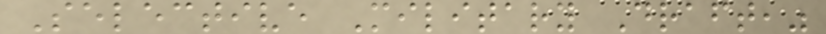Selective Military Draft,"
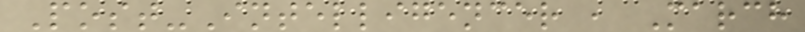Post-Intelligencer , March
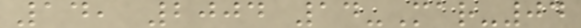14, 2004 14-Mar-04
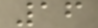16
